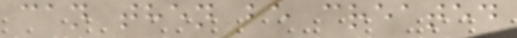can then be created
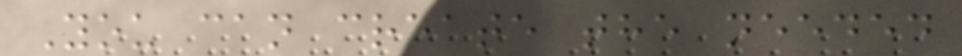You can create the needed
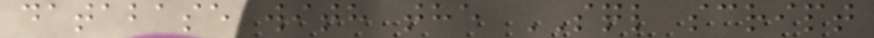database with the SQL script
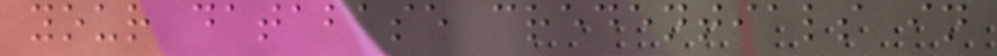your database credentials in
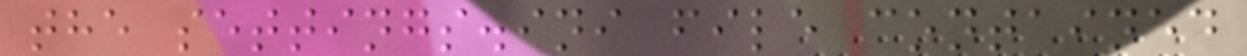the settings.ini file contained
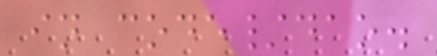in code/dao.
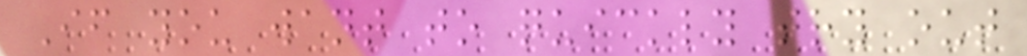If you want to quickly try out
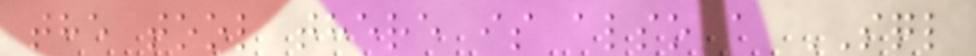the tool there is also a SQL
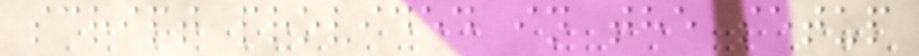script provided in the setup
